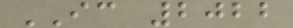IC 2022
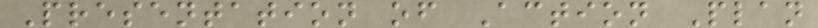Presentation of Action Plan
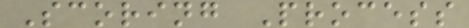Scoring Process
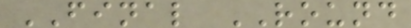FINAL ROUND
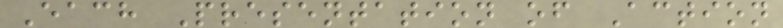Each Presentation of Action
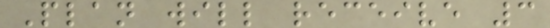Plan will receive 3
